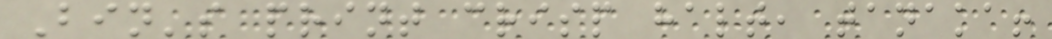Bin's print crisp halt, tanaka!
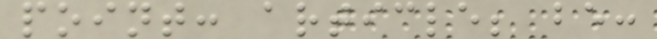point: article; be:
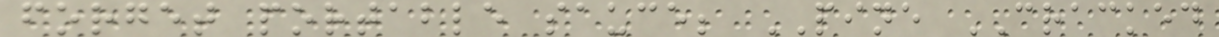forget portable sauce; PINE CRACKED
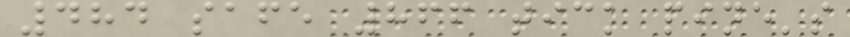484 safe 866 tick pine's
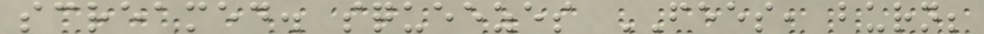screamed. squeezes FEES, burn;
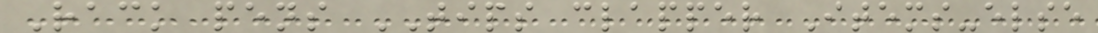Rack pens TIPS clapper Items-else
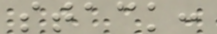stack:
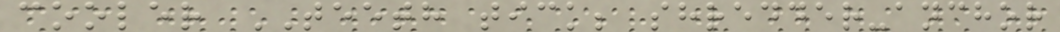cooler TEETH tick; shredder-anchor
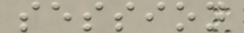session
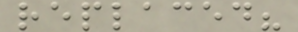replaced?
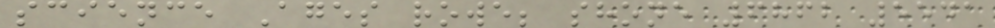science Ages rowe; shone 6862 5541
